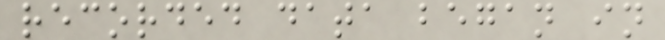recorded data began in
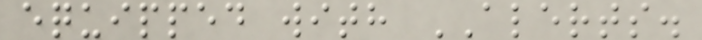equipped with ALERTS.
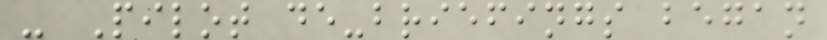- Pilot de-briefings began
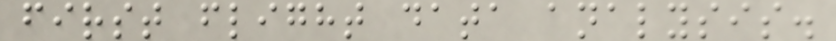first flight data analysis.
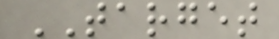TARGET
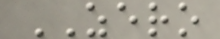ZERO
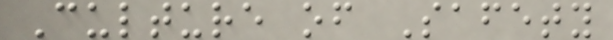Culture of Safety
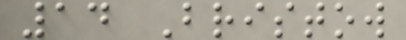14 Bristow
